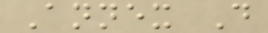Annex D
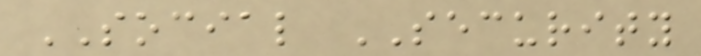SOCIAL SECURITY
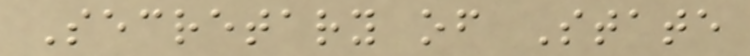Secretary of State
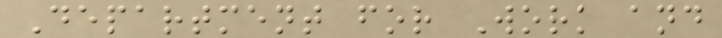Department for Work and
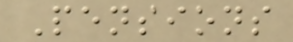Pensions
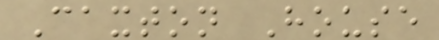Caxton House
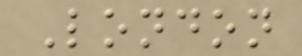London
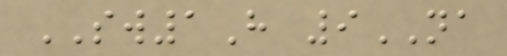SW1H 9NA
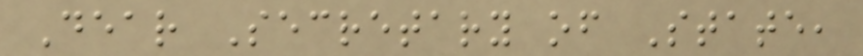Dear Secretary of State,
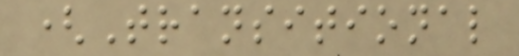(Transitional
